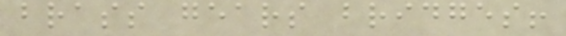brass gears bridges!
